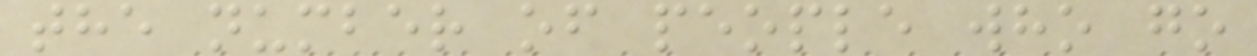the number of people who go
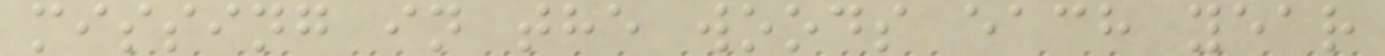missing in the woods each year
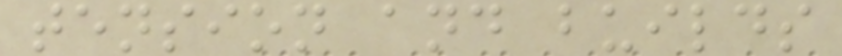tension and builds
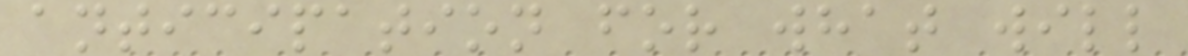anticipation for what will
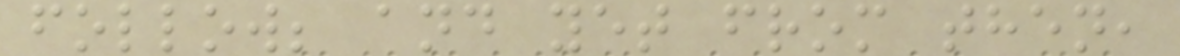follow; and yet from then,
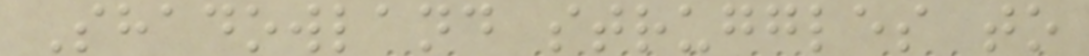Shadowland struggles to
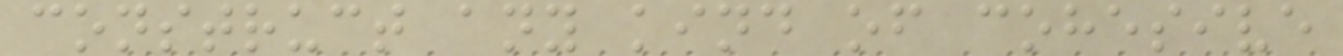construct any kind of cohesive
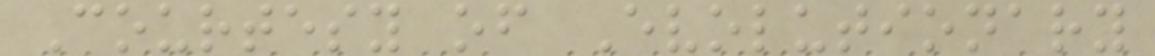Courtesy of Evolutionary
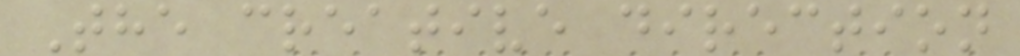The creative direction
